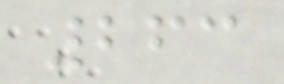263
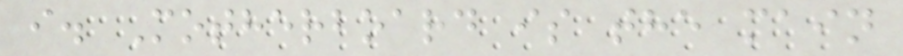i. Motherboard is the main
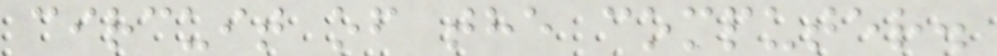circuit of the computer.
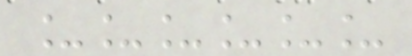______
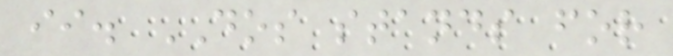ii. DOS stands for
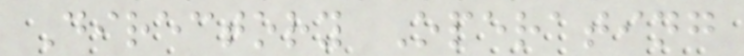Directory Operating
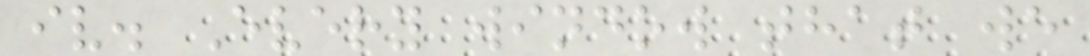iv. Every window that we
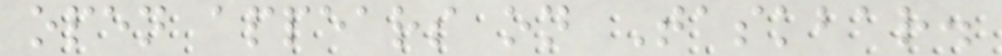open appears on Taskbar.
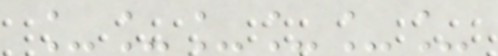______
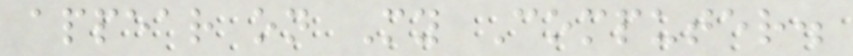appear on My Computer.
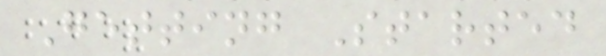Getting Started
